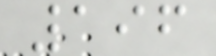196
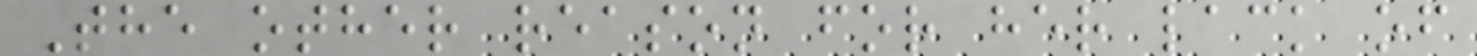The other reason for her lack of
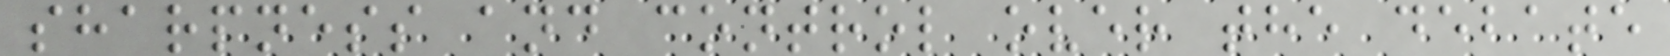sharpness and control over the debate
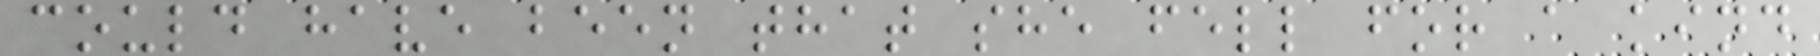could have been that she fell for a kind
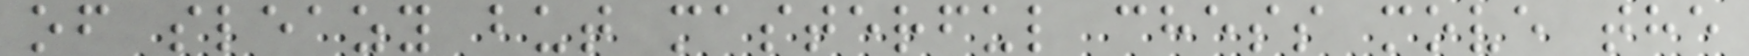of sleazy but masterful chess move the
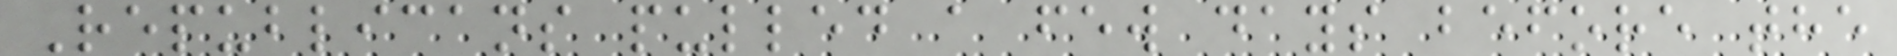Republicans pulled a few days before the
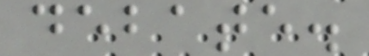debate.
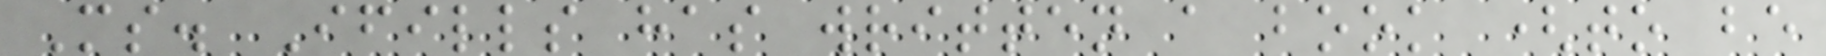Ms. Ifills has written a book (to be
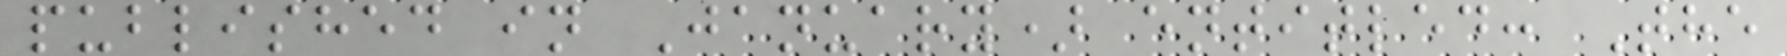published in January) entitled: The
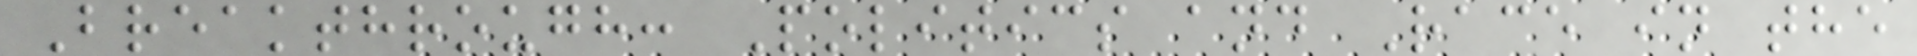Breakthrough: Politics and Race in the
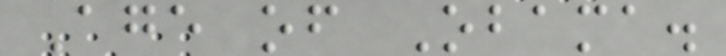Age of Obama.
